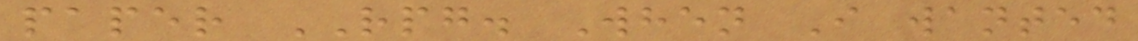paper RPG. When I wanted
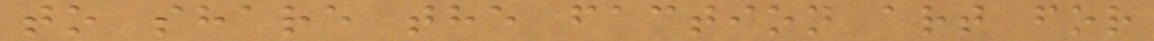to share the faction art for
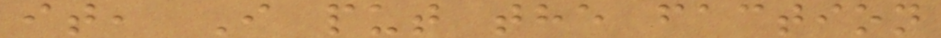it, I put the faction
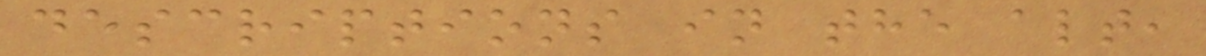descriptions in the alt,
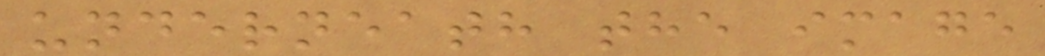underneath the image
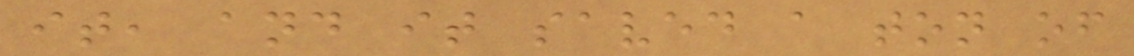it, and it saved a ton of
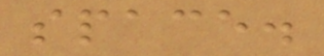space.
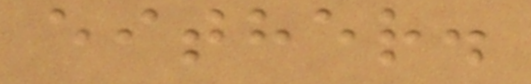either.
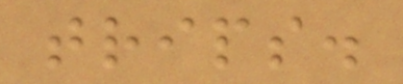trips.
